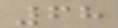68
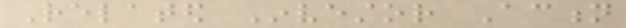Related Investor Action
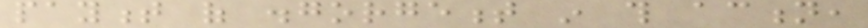payment of disgorgement in this action,
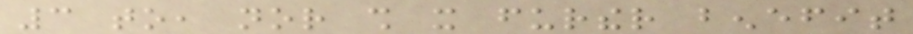3 to, nor shall it further benefit
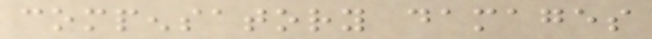compensatory damages
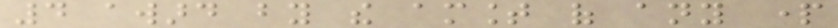4 award by the amount of any part
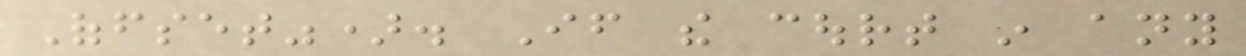Offset"). If the court in any
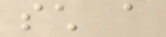such a
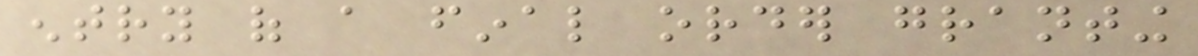entry of a final order granting
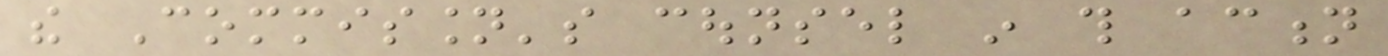the Commission's counsel in this action
